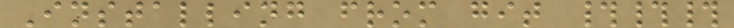Installing from git ###
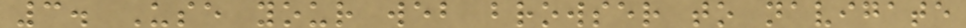3. Use your web browser to navigate
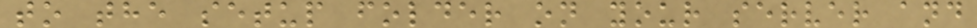to the setup folder on your server and
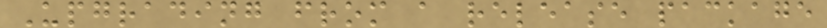Upgrading from a release package
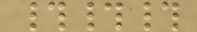###
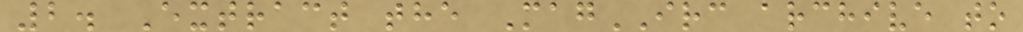2. Extract the MagIRC archive to
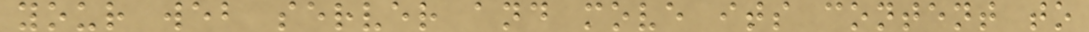your web server and move its content to
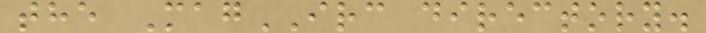the MagIRC directory.
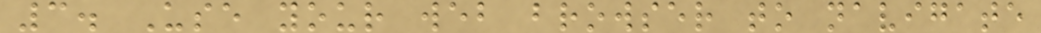3. Use your web browser to navigate
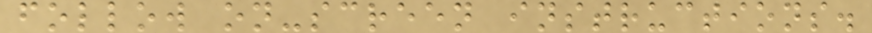follow on-screen instructions.
